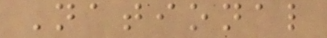National
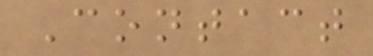Contact
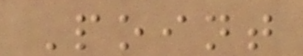Point
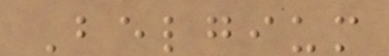Belgium
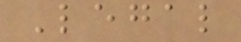Legal
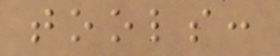tools:
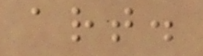art.
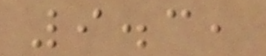9.3,
